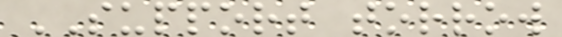SUPPORT torrow
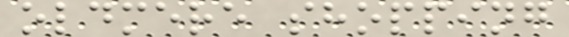oldmere shopping
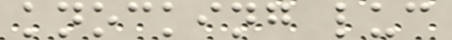knocking luc
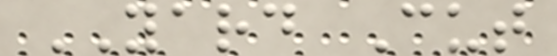YARD Cut
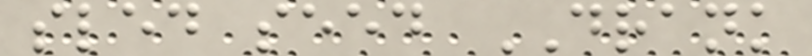sled seed DRANK
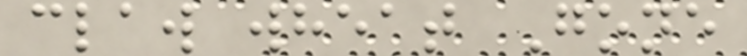claw wheat Gone
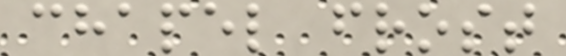chapel frost
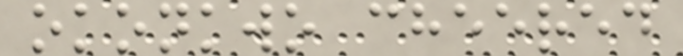okonkwo cheered
